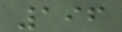196
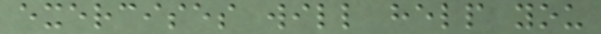exercises will help you
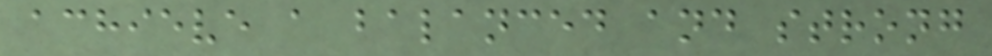achieve a balanced and strong
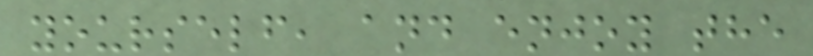yourself, and enjoy the
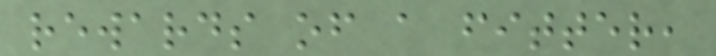rewards of a fitter,
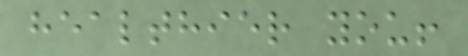healthier you!
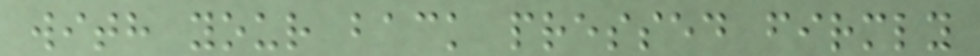with your back pressed firmly
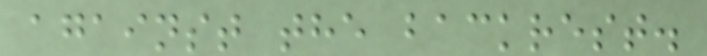against the backrest.
